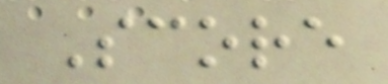Score
